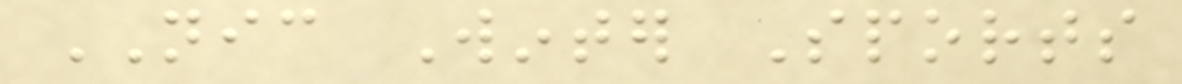NIC Winter Sports
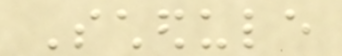Schedule
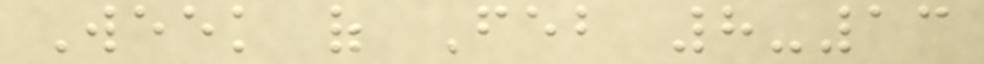Week of Feb 8-13
